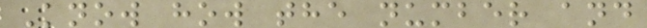Know how the number and
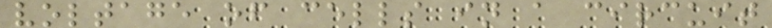voltage of cells in a circuit
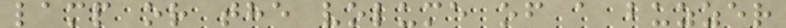lamp or the volume of a buzzer
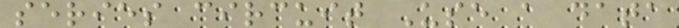series circuit Use a data
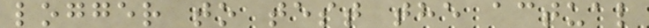logger to test the actual
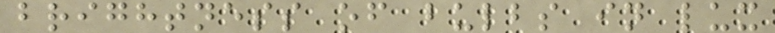brightness of bulbs in lux
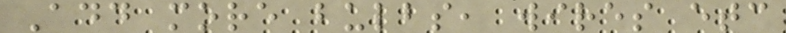Add more bulbs, wires etc
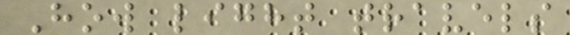How light travels
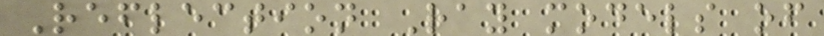Reflection Ray models of
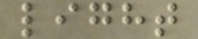light
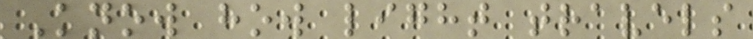Know how light travels
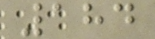184
